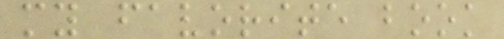my favorite book
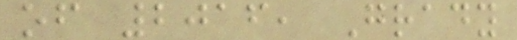of 2016, Grady
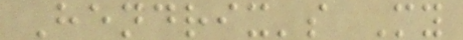Hendrix's My
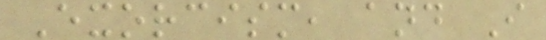Exorcism, and I
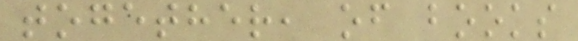together, of books
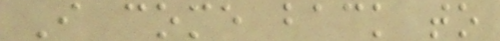I come back to
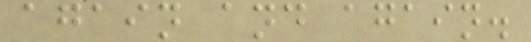again and again.
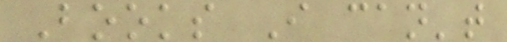Books I can't
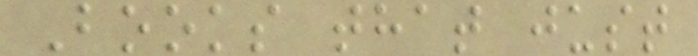Books that just
